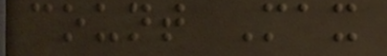count Max
